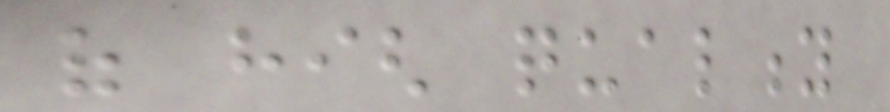of high quality
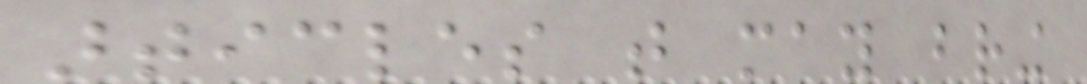articles that may bring
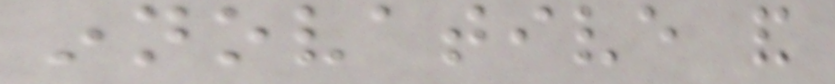innovative and
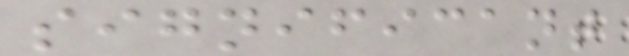significant
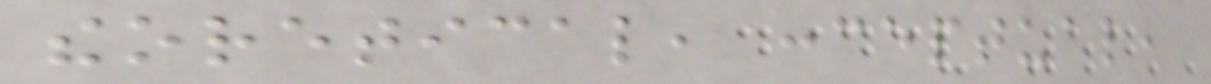theoretical, conceptual,
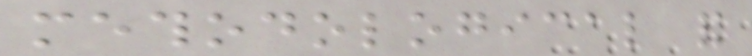methodological and
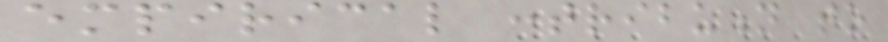empirical contribution to
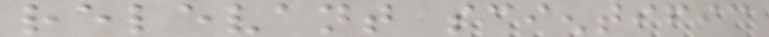relevant scientific
